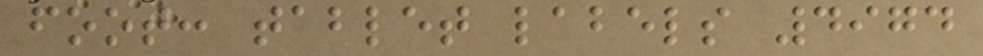foot: tablet labels 4974
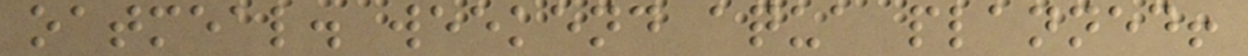oatmeal. weekend aqua planned!
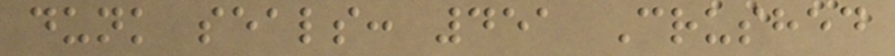dunk seals: 451 Crushed
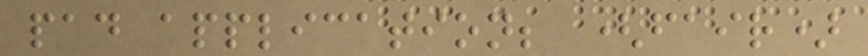pad application; (fair)
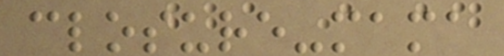closure-mama
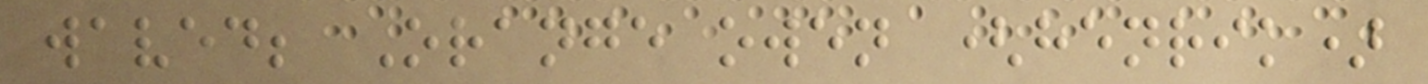waved; Orange owen (henrik)
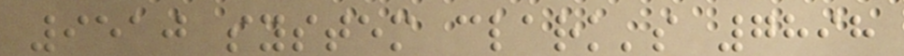9510 system clark's 7898
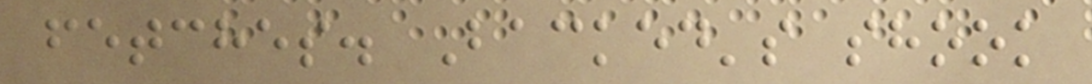fetches. Backed's shook
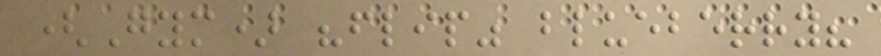(Gym) "flip" blueberry?
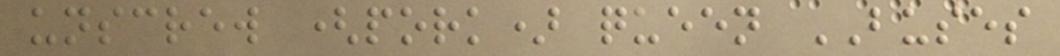unscrew (pork) queen BUSES
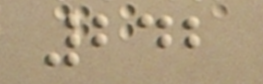242
